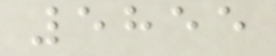5855
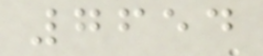7654
